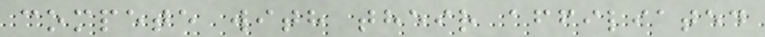compete with their affiliated
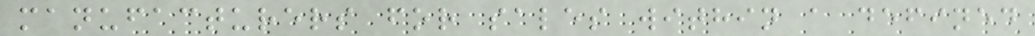manufacturers for sales within a defined
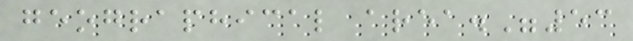geographical area."53
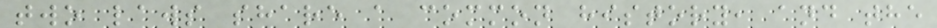two laws share a common history, and the
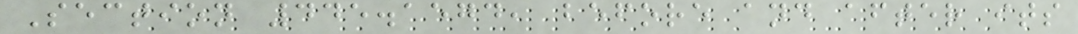Section 445.1574, before and after its
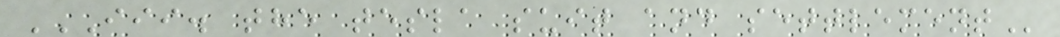III. THE TESLA SUIT AND SETTLEMENT
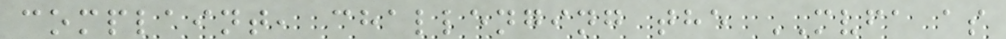complaint, challenging the MVFA as
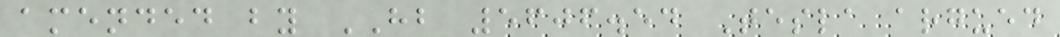amended by HB 5606.54 Tesla argued
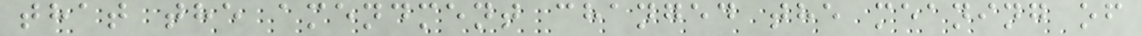that the amendment changed the meaning of
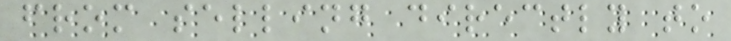from selling directly to
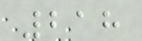218
